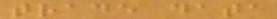trade data
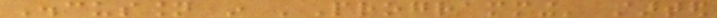Discussion in 'Programming' started
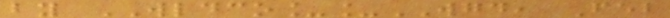by WLDCO__WGD, Feb
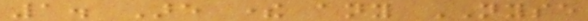1. Are there any NYSE
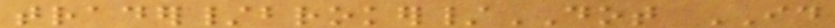trader/broker/DOT ID
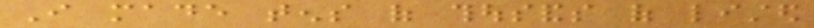I made tens of thousands of listed
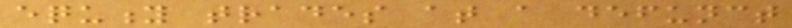equity trades at a defunct
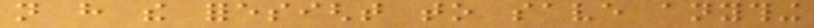not have the foresight to save anything
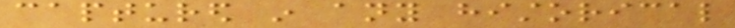captured in any historical
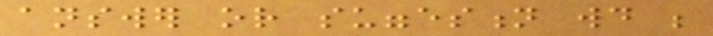answer or suggestion would be
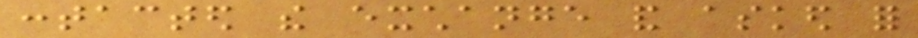contacted the exchange and asked for
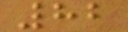82
